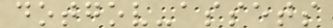dotgov-assets
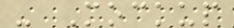- Mockup
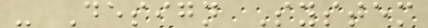- Design System
